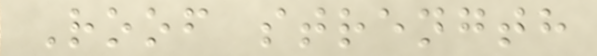Roof strength
